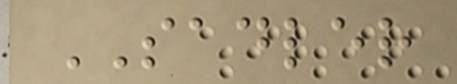SADLER
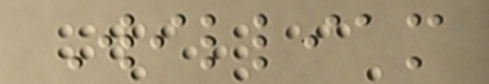William
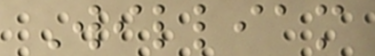William
